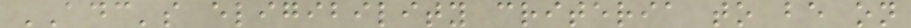ADC's eligibility criteria to be on
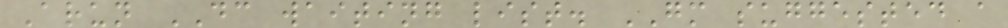Arun DC waiting list. GM suggested a
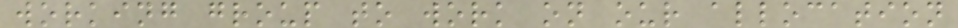working group to work on our allocation
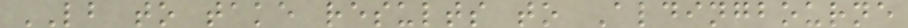LB to take results to Aldingbourne
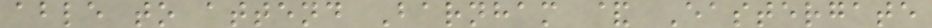able to attend Barnham & Eastergate
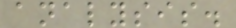analysis.
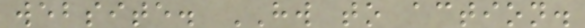website. HW to action.
